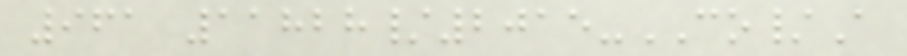961 11828/2015-CO/A
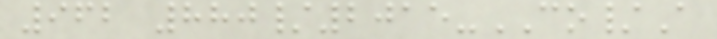962 880/2015-CO/A
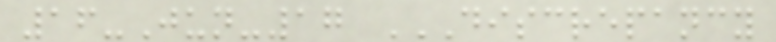16-Jun-17 DISCREPANCY
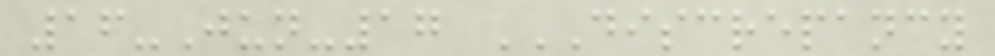16-Jun-17 DISCREPANCY
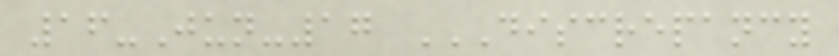16-Jun-17 DISCREPANCY
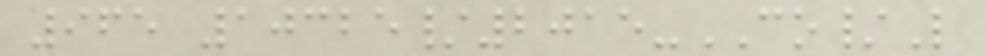965 10325/2015-CO/L
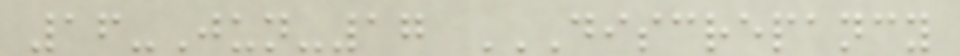16-Jun-17 DISCREPANCY
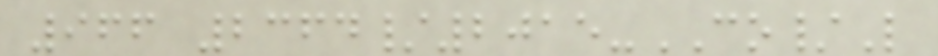966 2364/2015-CO/L
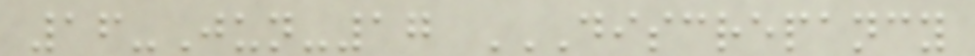16-Jun-17 DISCREPANCY
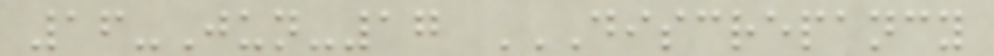16-Jun-17 DISCREPANCY
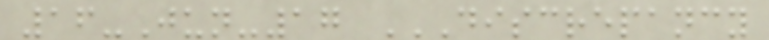16-Jun-17 DISCREPANCY
